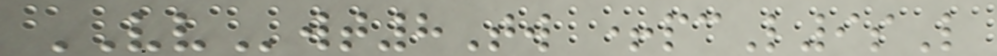VVwt8Tw +pcL9sL
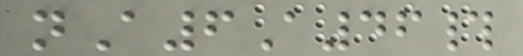nA6A46#
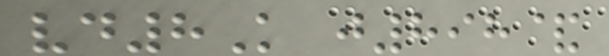vd8K j898&
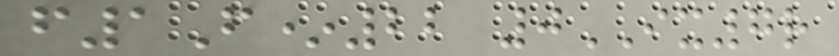f1F*22 0IX7r
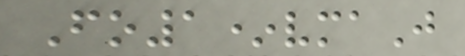Fo1*vmaJ
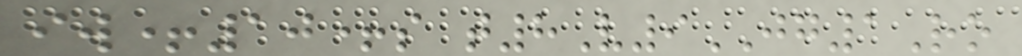iw+10+s t8V9JG1Ro
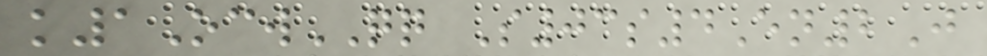k1OcwQQ S03s4En2J
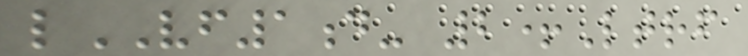lVF1d- 2+Ltrf
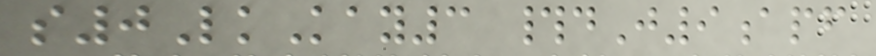s0LkKay3 #dJ9apf
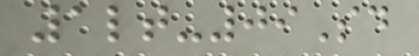1lt-09Sd
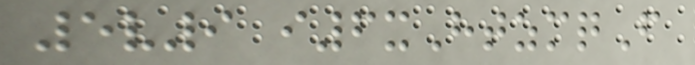5v9 i6xHtzmqF
